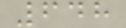648
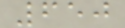650
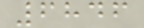6846
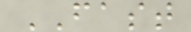FAST
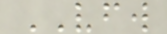VFW
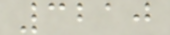3210
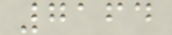7164
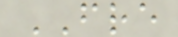FRE
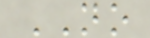NO
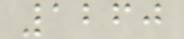1260
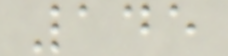145
